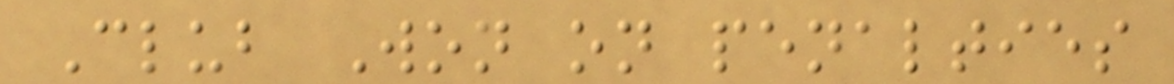Club Won on penalties
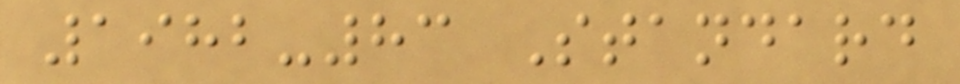1982-83 Standard
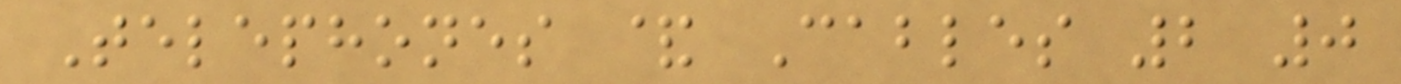Telephones & Cables 2 0
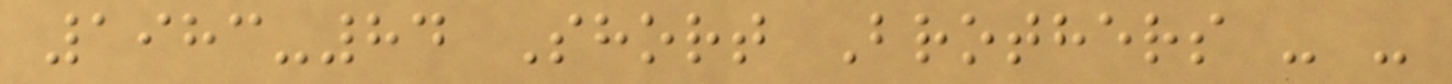1983-84 Short Brothers - -
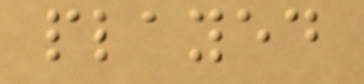played
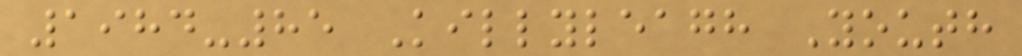1984-85 Killyleagh Youth
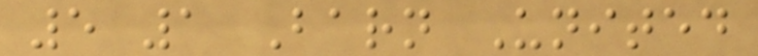5 1 Barn United
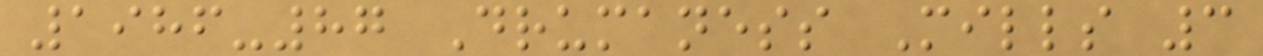1986-87 Drumaness Mills 3
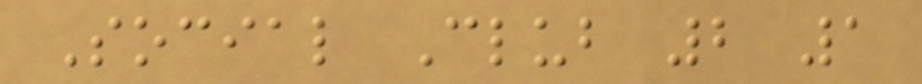Social Club 2 1
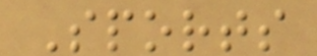Sports
